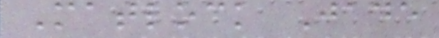Matlock Jade
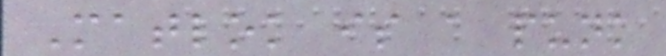Matlok is a punk
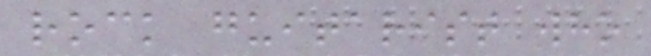rock guitarist who
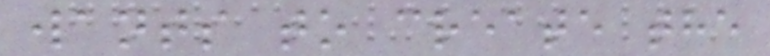wants to create the
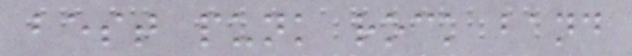best punk rock band
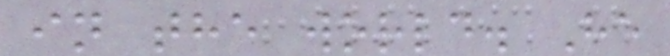in the world. He
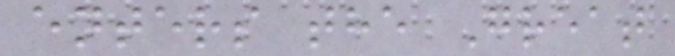enters the Great
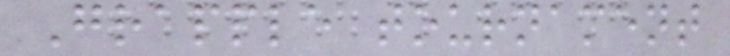Grapple tournament
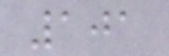101
